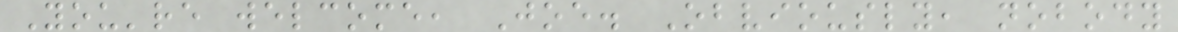You're welcome, Joe. Obviously, nobody
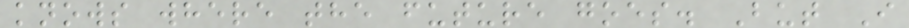knows where the future goes. But I
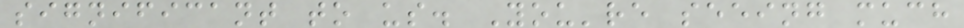significant to us. You're seeing much
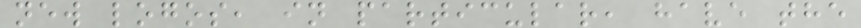new logos, in particular, have the
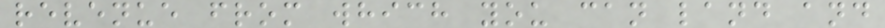revenue from which you can land and
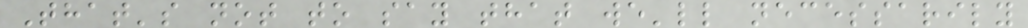That's not to say that we'll necessarily
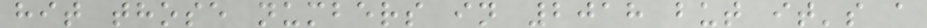hit those numbers in 2018 but it's a
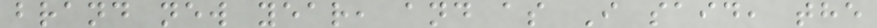brand new year, and as I said, the
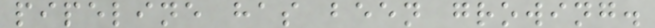pipeline has been growing.
